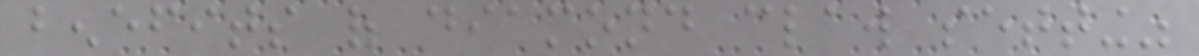benefits of diamond claw setting"
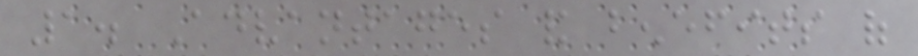1. Advantages and benefits of
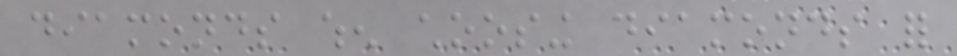diamonds when choosing diamonds for
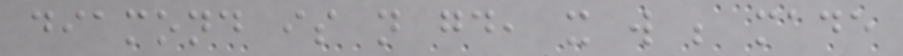diamond is not good, it will be made
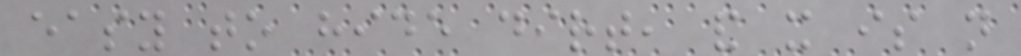easy to hide dirt, and it is not
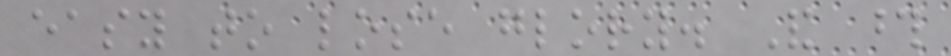easy to lose glory. And those
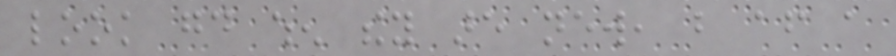look good when they are new, but after a
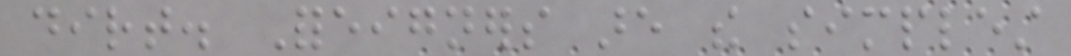dirt. Foreigners are the simplest
